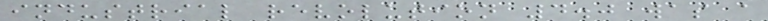industrial revolution 4.0 was a
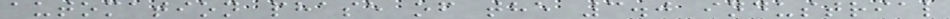automation phase of the 3.0 industrial
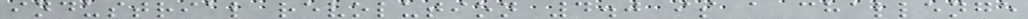industrial revolution 4.0 is a challenge
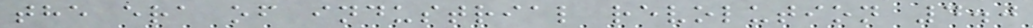the era of industrial revolution 4.0
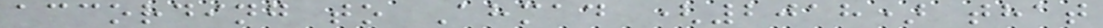according to Ahmad (2018) that
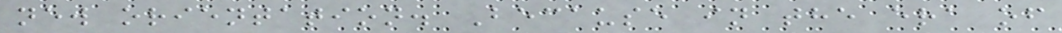new orientation. Because in the era of
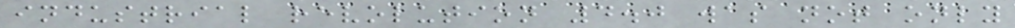industrial revolution 4.0 was not only
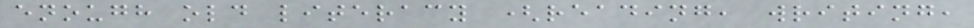enough old literacy (reading, writing,
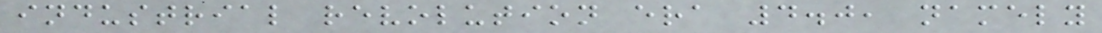industrial revolution era 4.0, namely
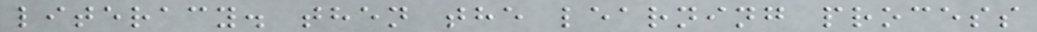literacy. then the learning process
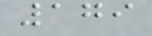179
